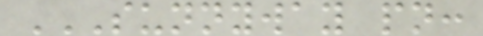SUNNYWAY PN:
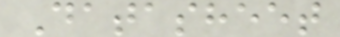Datasheet
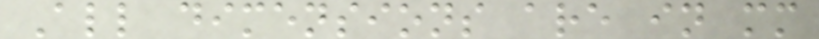All dimensions are in mm
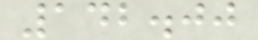142.00
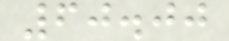60.00
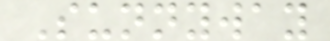Sunnyway
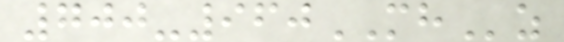700-960MHz
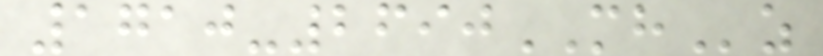1710-2690MHz
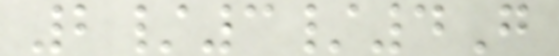2/3/4G
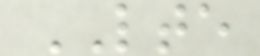LTE
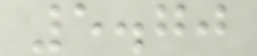5.70
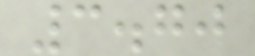3.70
